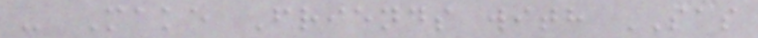- Make Friends with SAS
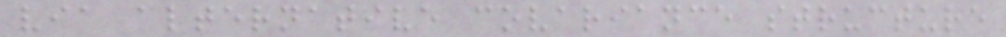via alternative covariance structure
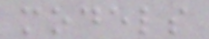models
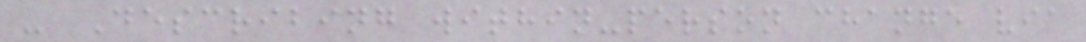- Describing within-person change via
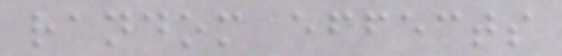random effects
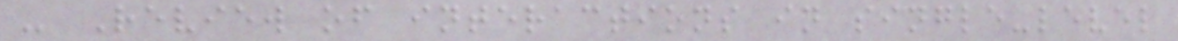- Review of interactions in single-level
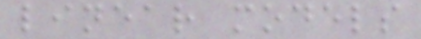linear models
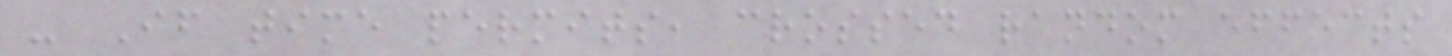- If time permits, crossed random effects
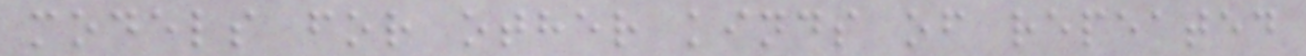models for other kinds of repeated
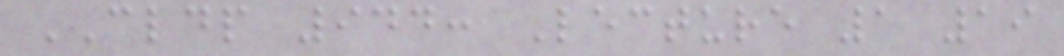CLDP 944: Lecture 1 19
